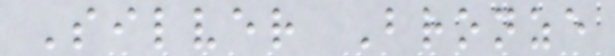Silver Bronze
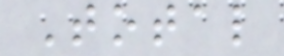Total
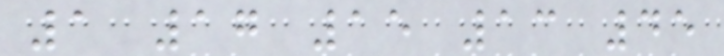1 17 15 13 45
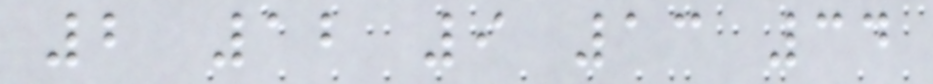2 12 9 13 34
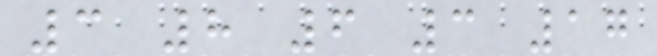3 8 6 3 17
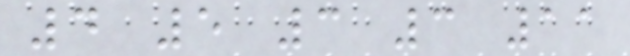4 5 3 3 11
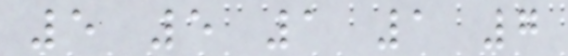5 5 1 1 7
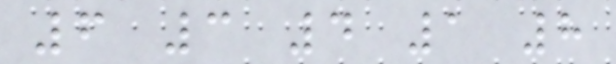6 3 4 1 8
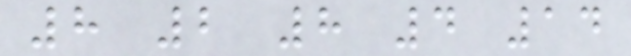8 2 8 4 14
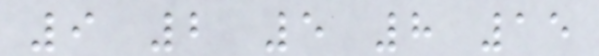9 2 5 8 15
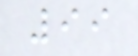99
